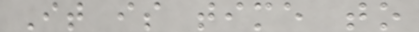It is time to
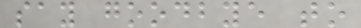say goodbye to
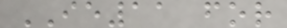IE11 for
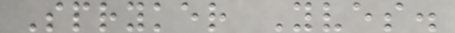Spryker Yves.
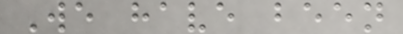We have been
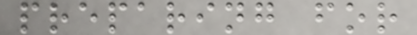preparing for
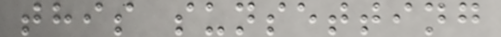this sunsetting
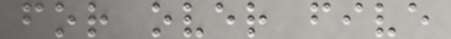for over five
